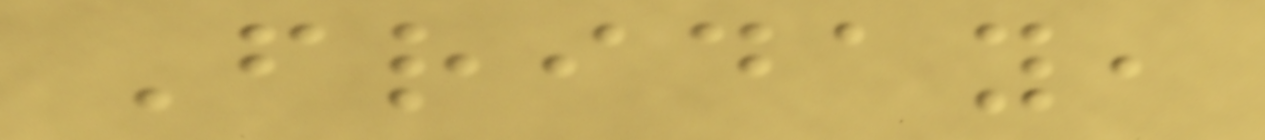Friday,
